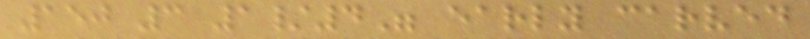150 3 1/4" early carved
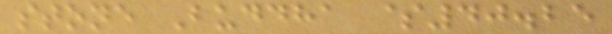stone Buddha $40.25
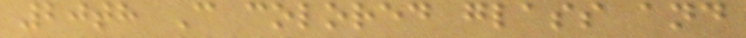20th C colored glass and
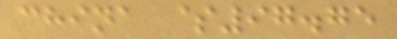china $97.75
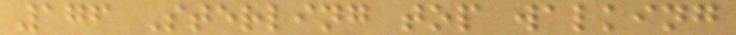176 Sterling top walking
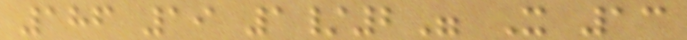186 19 1/2" X 13
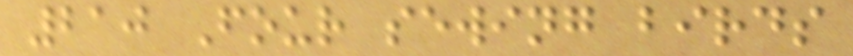210 Four sewing birds
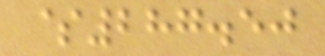$287.50
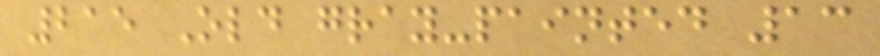215 Old gray-painted 13
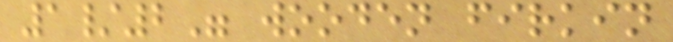1/2" wooden firkin
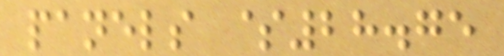panels $28.75
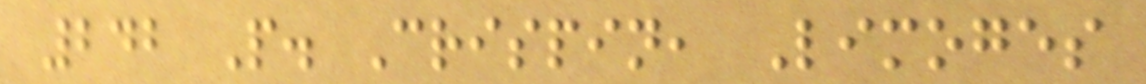242 P. Crispin, Limoges
